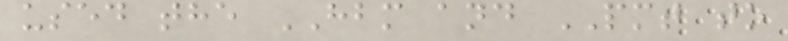used the HBM and PMT to
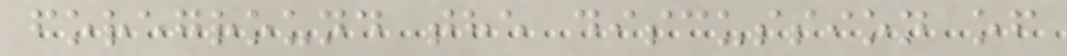foreground the discussion of
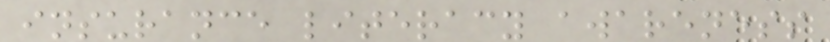insurance literacy awareness
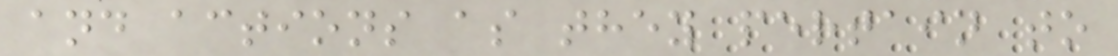and actions as they pertain to
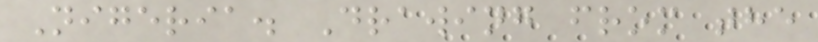Nigeria. Drawing from the
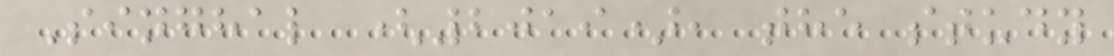Singhal (2019), the study
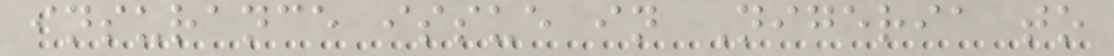insurance issue in Nigeria to
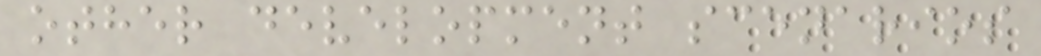other development scenarios
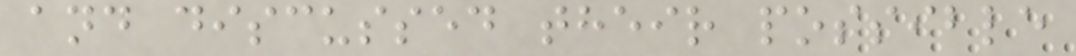and discussed their possible
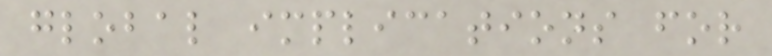global implications for
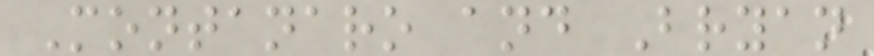Montanaro and Bryan
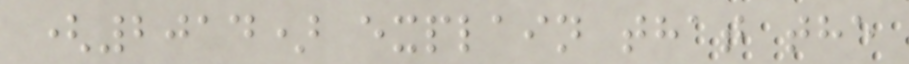(2014) explain that the
